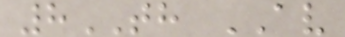8TH AV
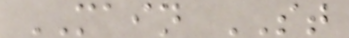MAIN ST
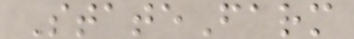StateFarm
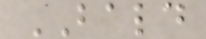BALD
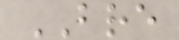BRE
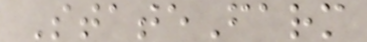StateFarm
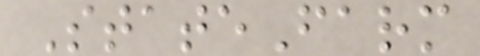StateFarm
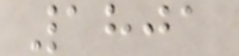1801
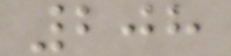208
